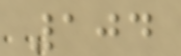104
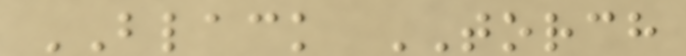BLACK TORCH
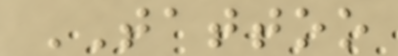TATTOO
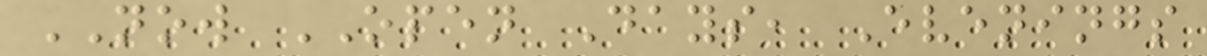NOW OPEN Days, Evenings
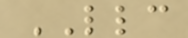LLC
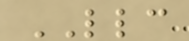LLC
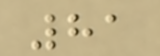81
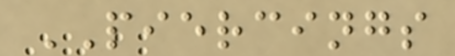PIERCINGS
